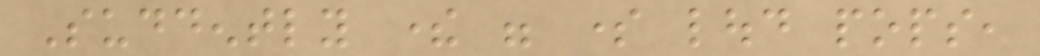Suddently there were some loud pops,
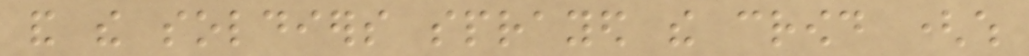and the soldiers sprayed the crowd (which
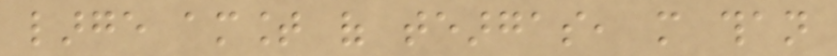large amount of teargas, more than
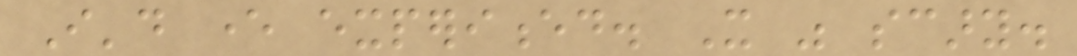I'd ever experienced. It was scary.
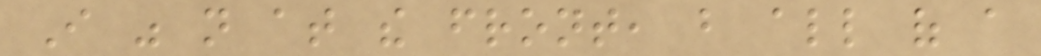I was not at the front, but all of a
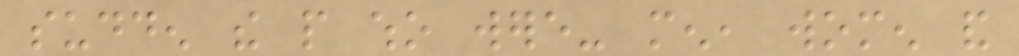sudden the people who were- men, women and
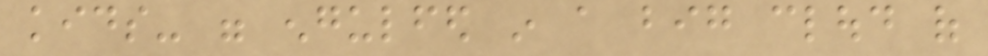kids- were engulfed in a big cloud of
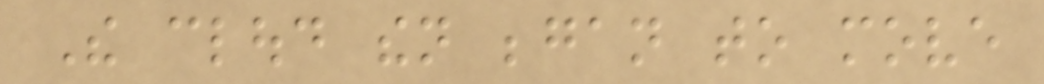The cloud then began to move
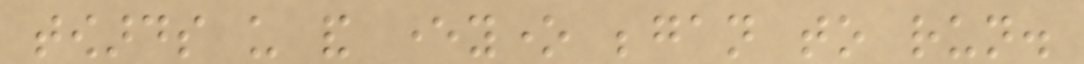towards us and everyone began to run.
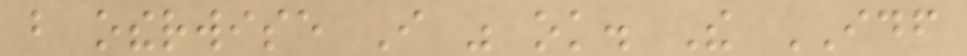but otherwise I was ok. The IDF
